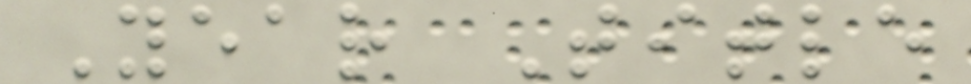Year Title
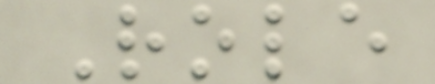Role
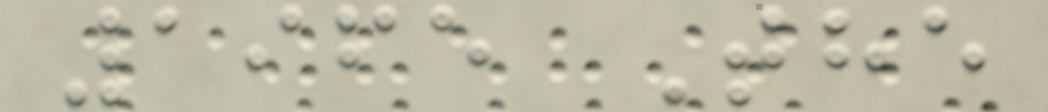1965 The
